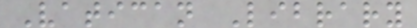Vatican Library
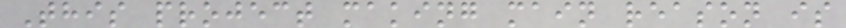This project making main reason is
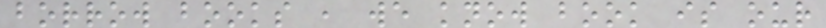borrow books , we know book is our
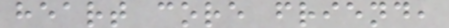heart core friend,
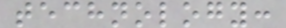technology:
